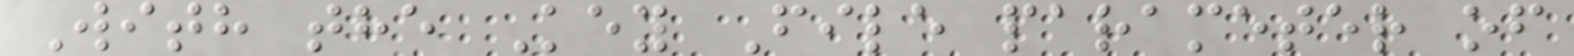With the Key File parameter of
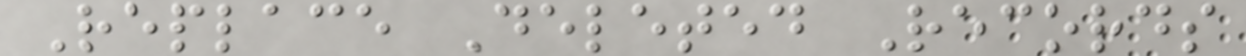Replace Deleted Records
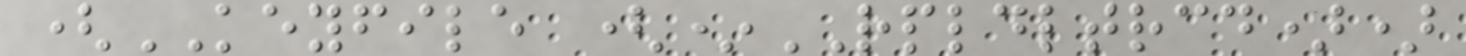(KEYFILE (*RPLDLTRCD))
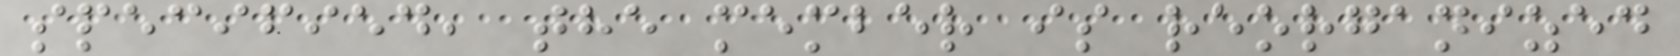specified, the member is reorganized
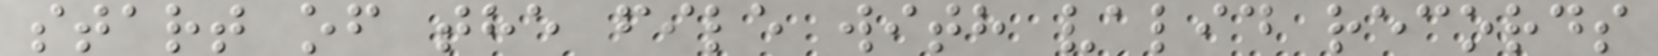start of the file with valid records
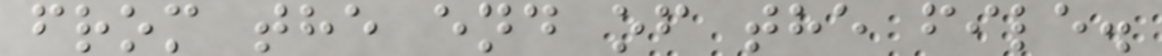from the end of the file.
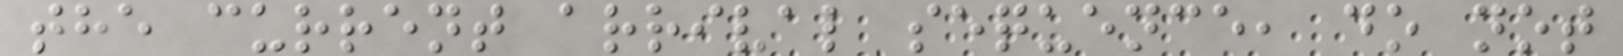the current arrival sequence, do not
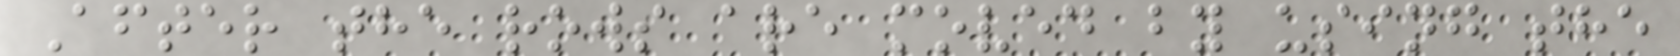After the rows are moved by using the
